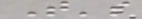That's
